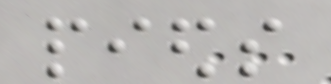pieds
